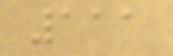111
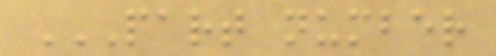PART NUMBER
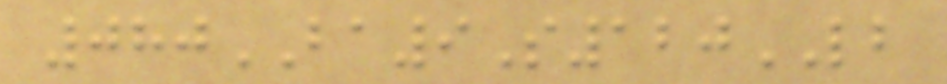080BA9S120LB
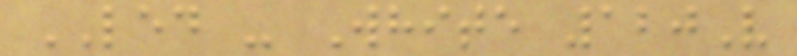LED - White 120V
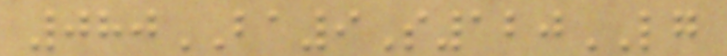080BA9S120LG
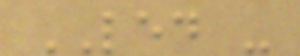LED -
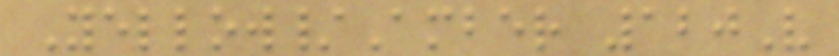Yellow/Amber 120V
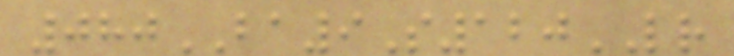080BA9S120LR
